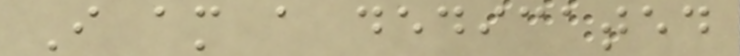I am a dedicated
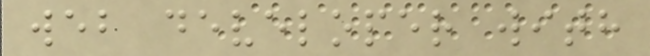web developer with
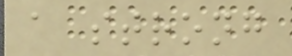a strong
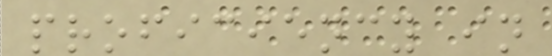proficiency in
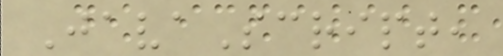JavaScript,
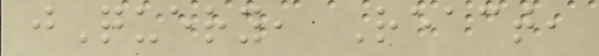jQuery, React,
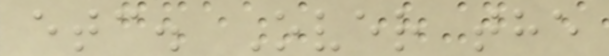etc. Over the
